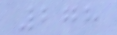278
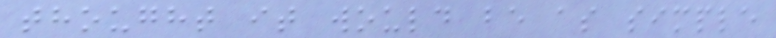thought it would be as simple
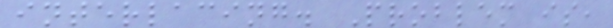interlacing. Problem is,
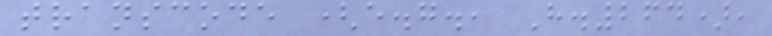transcode (e.g., H.264),
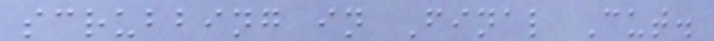scrubbing in Final Cut.
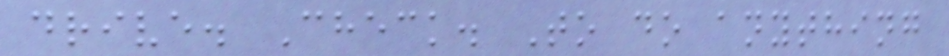drive. Check. To do anything
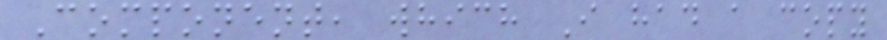Component, which I had a copy
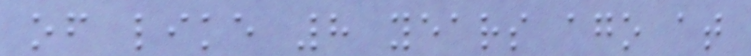of like 8 years ago at
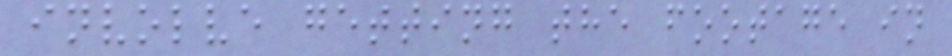involve getting the footage in
